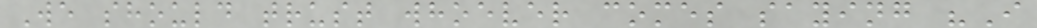We should trust whoever comes saying "I
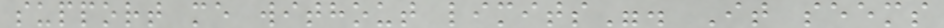support me without limits". It seems
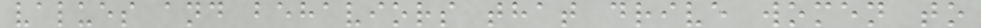values and behaviors that drive women to
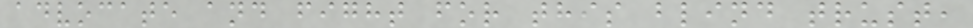advocate and fight for this blind trust,
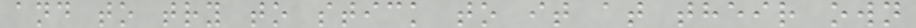and to try to stick to it at their own
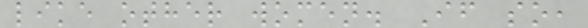like other women. If so,
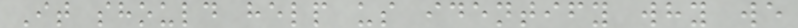It should help us identify why we
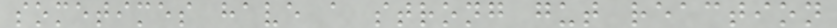sometimes have a strong gut reaction
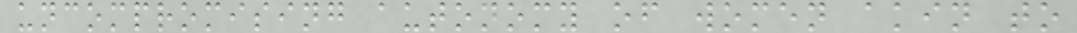uncompromising autonomy of women akin to
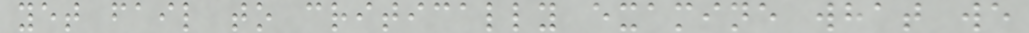yet fail to critically examine what we
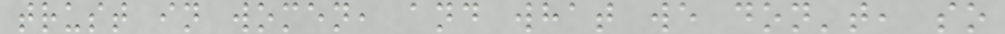trust in women, and what we don't, so
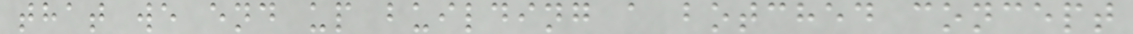that we end up building a botched concept
